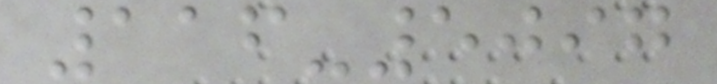116-5097
